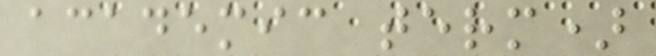academic term)
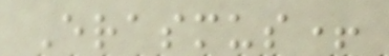Erasmus+
